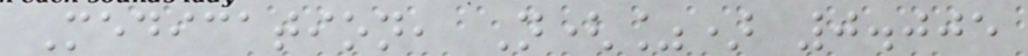Medication, N(%) 0.005
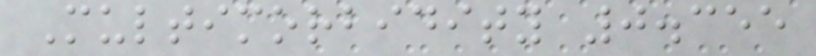Multimorbidity 0.355
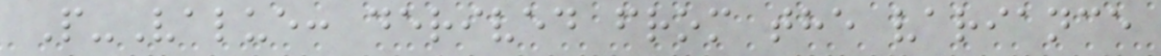P-Value: derived from the variance
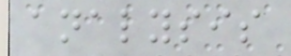analysis
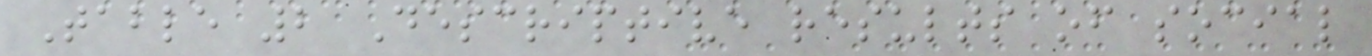Table 2 Descriptive results of social
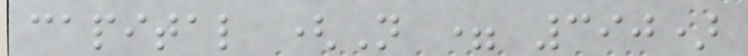capital (N = 390)
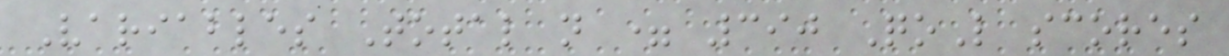Variables Total n = 390 QoL scores
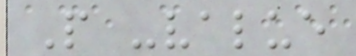P -value
